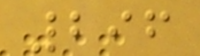296
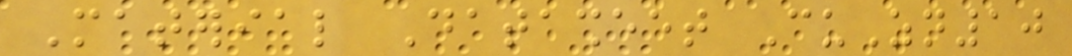Material Datasheet CuZn10
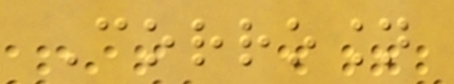Corrosion
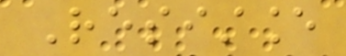Resistance
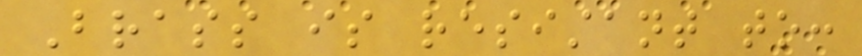Brass is resistant to:
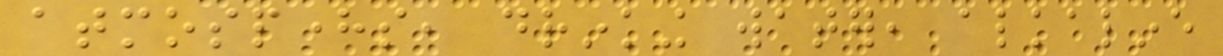atmospheres, drinking water, alkaline
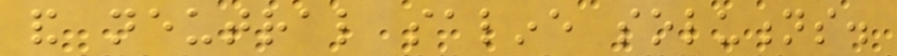and neutral saline solutions.
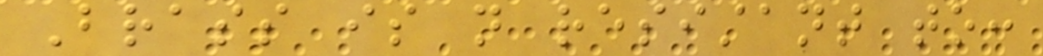Brass is not resistant to:
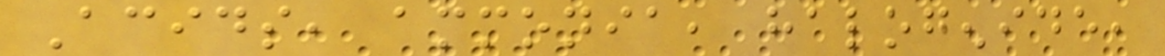Acids, ammonia, halogenide,
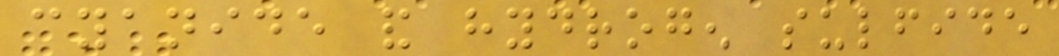cyanide and hydrogen sulfide
